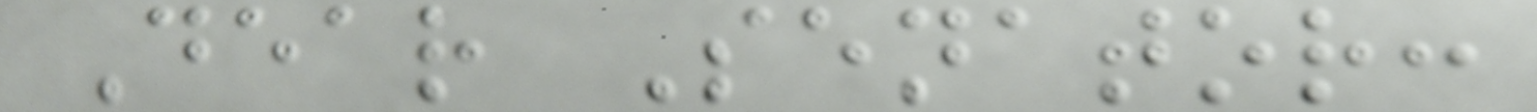Dear Senator:
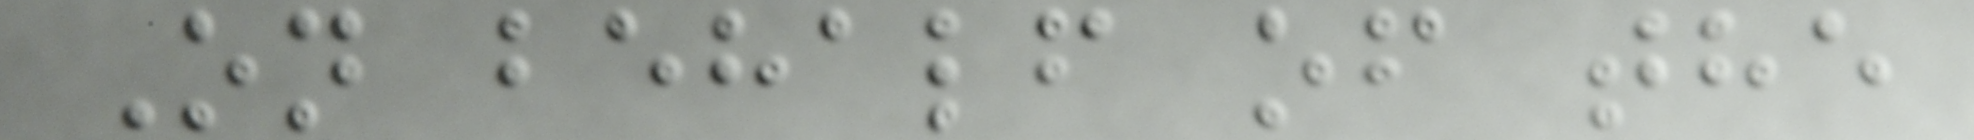On behalf of the
